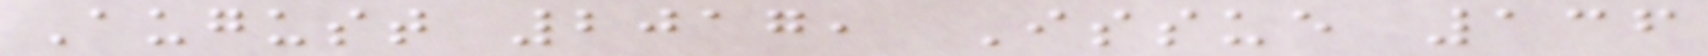August 2017, Issue 136
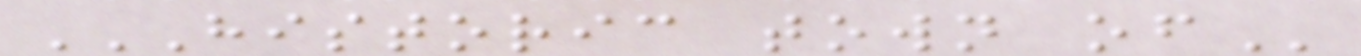HISTORIC TOWN OF
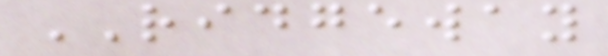RIDGEWAY
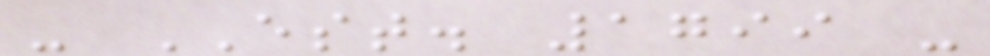- EST. 1799 -
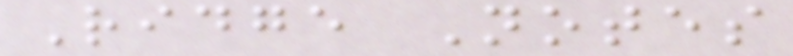Ridge Notes
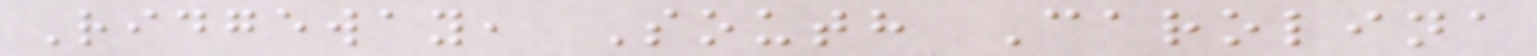Ridgeway, South Carolina
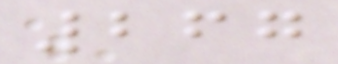267
